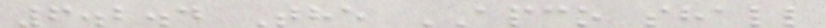6.2.4 The APCO shall
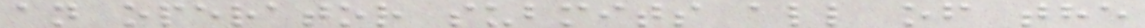an operator submits all of the
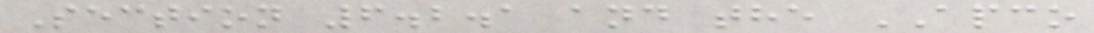Section 6.2.1 and the APCO
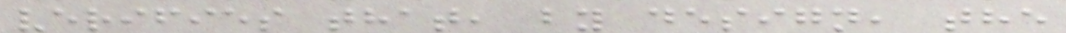verifies that, by design, the
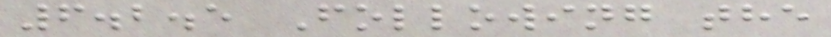6.2.5 Following the
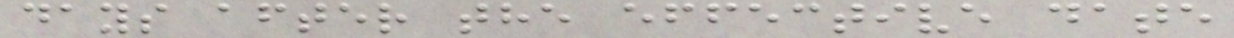days after the effective date
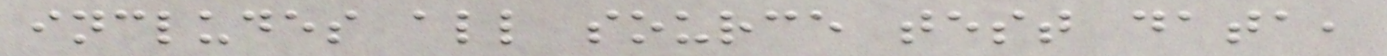includes all source test data,
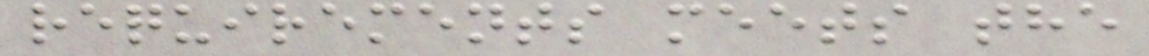requirements meets the
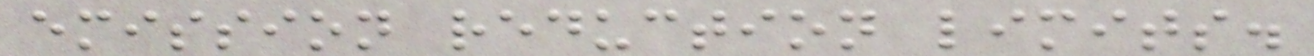emission reduction limits.
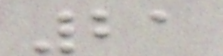21
